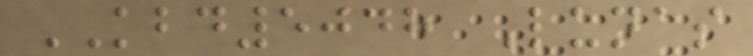KBD5048 Lunas
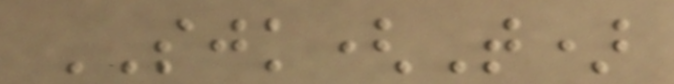SJK(T)
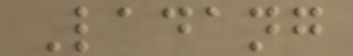Ladang
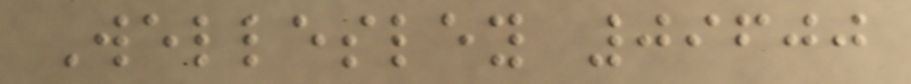Wellesley 09600
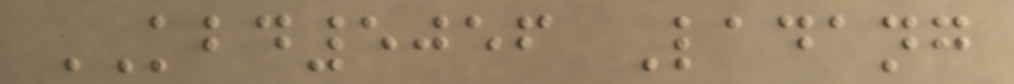KBD5056 Ladang
